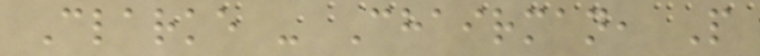Clarke - Chairman, P
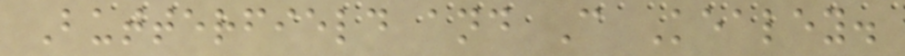Butterfield and C Kealey.
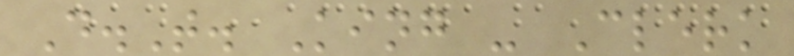D.T. King - Clerk
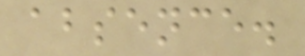absence.
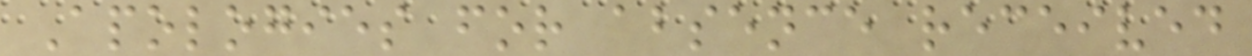Apologies for absence received
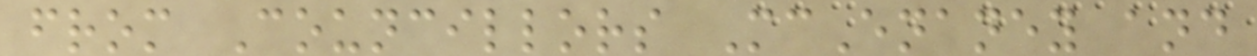from Councillors McEnaney and
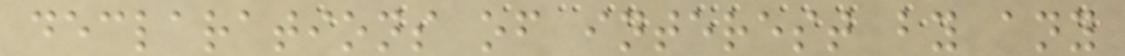declarations of interest by any
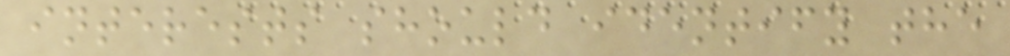interests should identify the
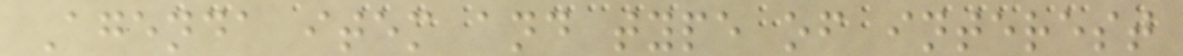Agenda item and type of interest
